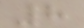8
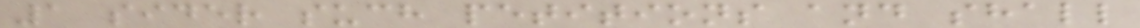1 sider such petitions and shall
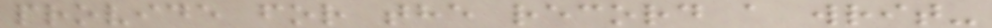provide for the record a writ-
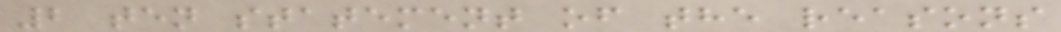2 ten statement of the reasons
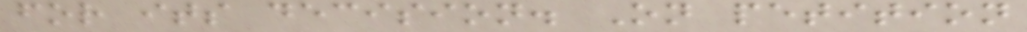for its decision. On petition
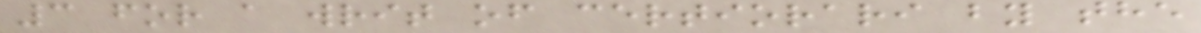3 for a writ of certiorari by the
